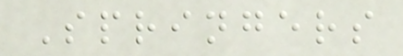Springers
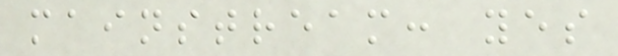mainstream: yes
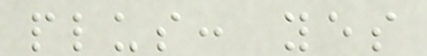plus: yes
